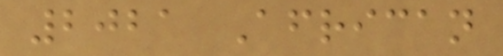2021 African
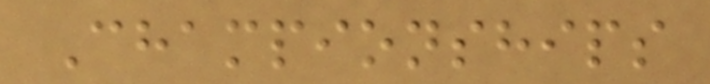Championships
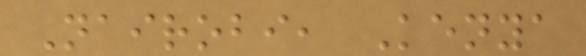Nairobi, Kenya
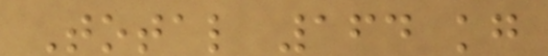Total 164 kg
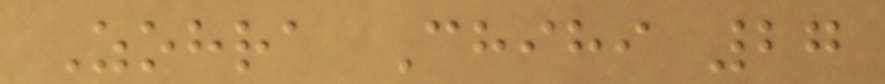Zohra Chihi 27
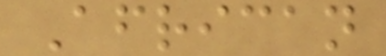African
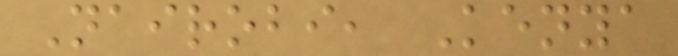Nairobi, Kenya
